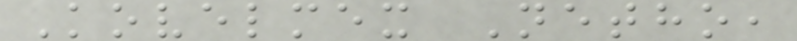Kovelmex Netho,
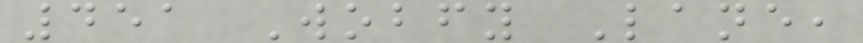451 Wobfy Lane,
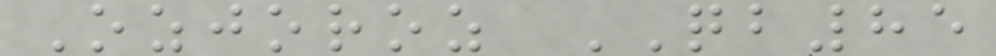Ozjoroz QB85
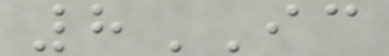8IC
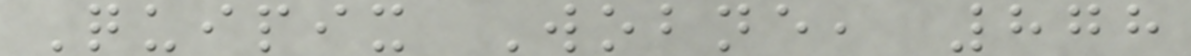Quipix Wobne, 878
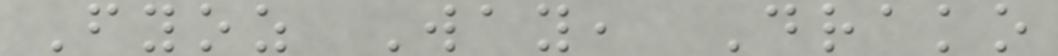Fyoz Way, Drako
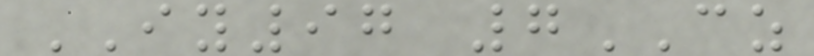IY97 7CZ
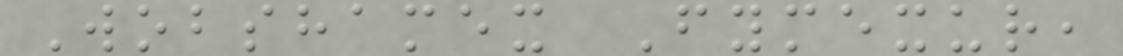Wobshamex Fymexur,
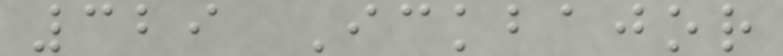329 Ickbajor
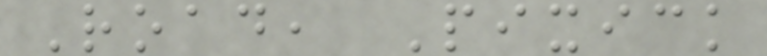Road, Pixick
